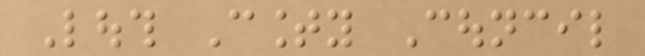Louth County Council
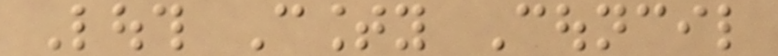Louth County Council
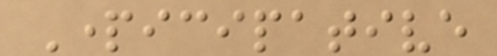Participative
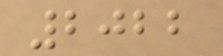2022
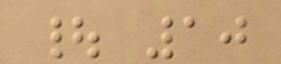| 10
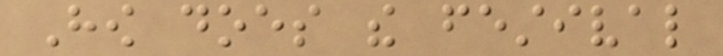How does the festival
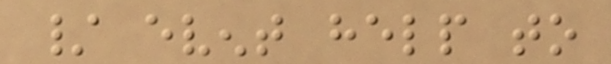/ event help to
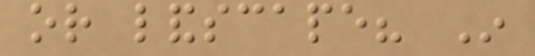or landscape? In
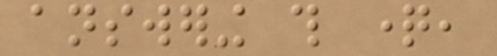answering this question,
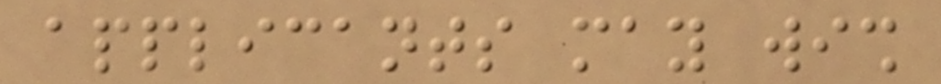applicants may wish
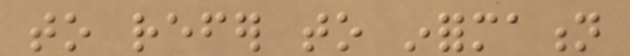to refer to information
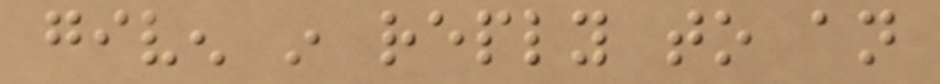given in reply to an
